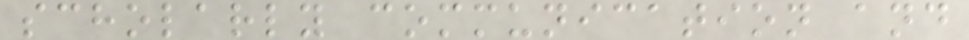scholarly communication and
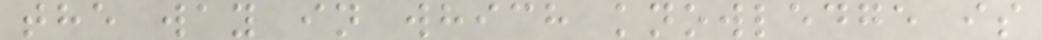the way in which knowledge is
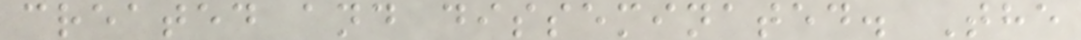created and disseminated. The
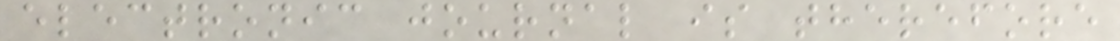electronic journal is therefore
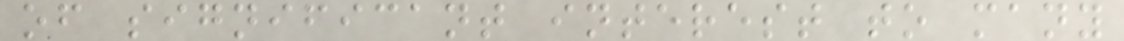of significant interest to many
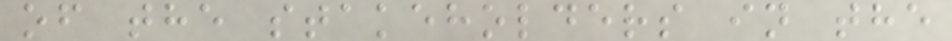of the stakeholders in the
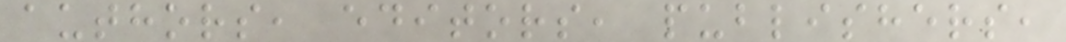authors, editors, publishers,
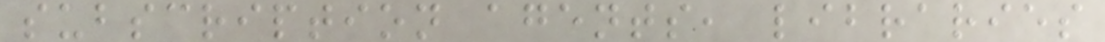subscription agents, libraries
